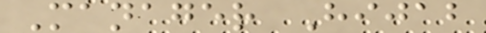Manager Hijab
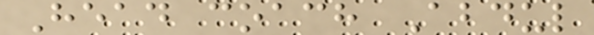Head coach Abdul
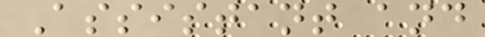Assistant and
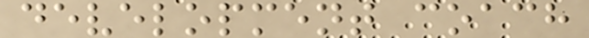development coach
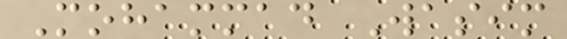Mohammad Wasim
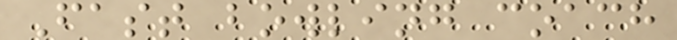Fast bowling coach
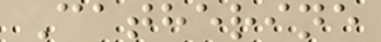Catherine
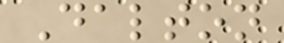Dalton
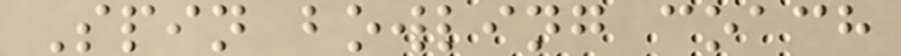Spin bowling coach
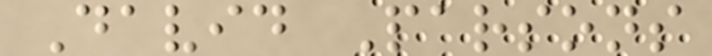David Parsons
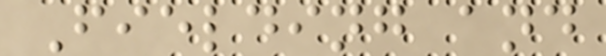Fielding and
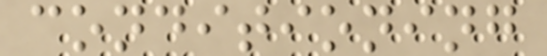conditioning
